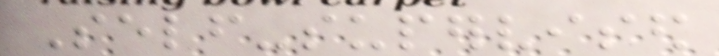Self-supervised
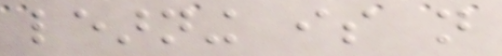learning is not
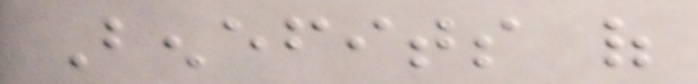Benefits of
